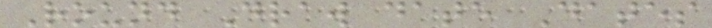Round Draw date Dates
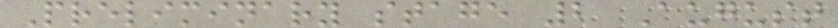Preliminary stage 2 August
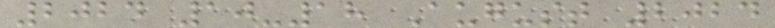2024 10-18 August 2024
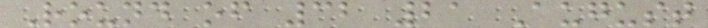Round of 32 21 August
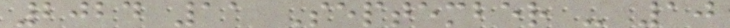2024 11 September - 10
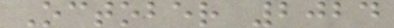October 2024
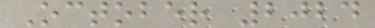October 2024
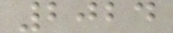2024
